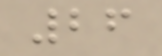26
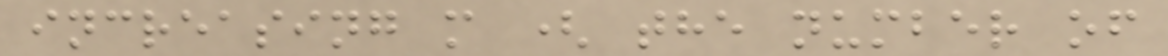increasing m ( the number of
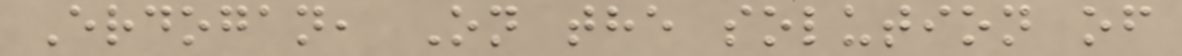Erdogan, On the solution of
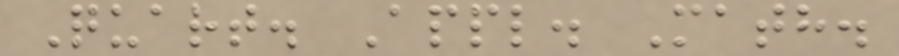Quart. Appl. Math.
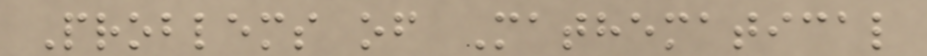Problems of Mathematical
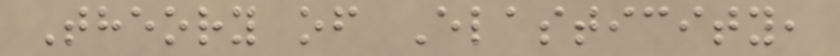Theory of Elasticity,
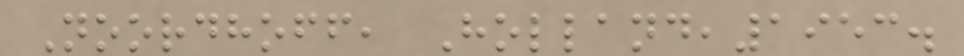Noordhoff, Holland,1953.
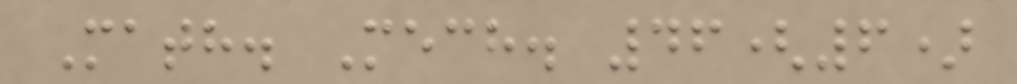Math. Mech. 46(6)
